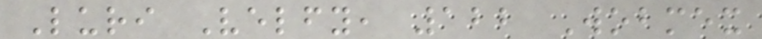Luri Velfy, 122 Wobmex
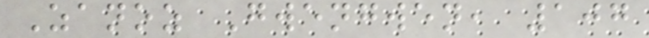Zanoz Gwengwen, 107
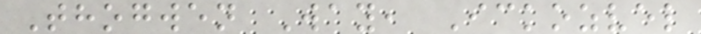Thogwen Way, Ickozvel
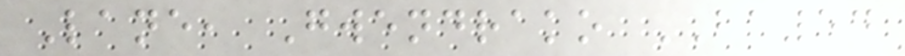Lane, Gwendrako BA54
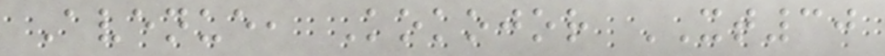Avenue, Kokojor XT30
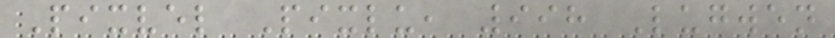Pixvel Pixlu, 998 Lugwen
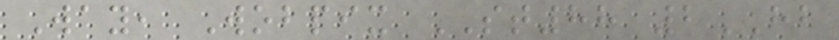Way, Wobpix ST88 2HB
